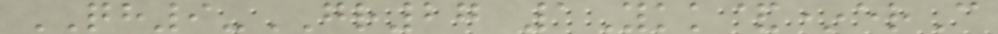QH9-GR27 1Ykk&*erC
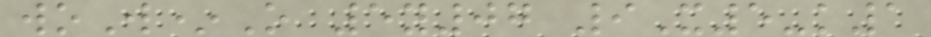woW*O 5y07 9X5-k1
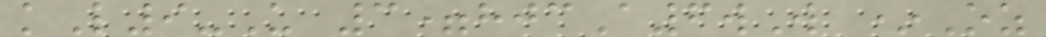kL9-U 3=hjcA6wW *Oz
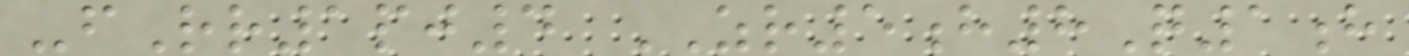-fRr1pj4 ZR5h8Q1h
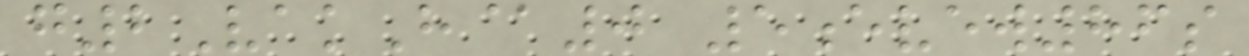g2VakH@0 5evew86s
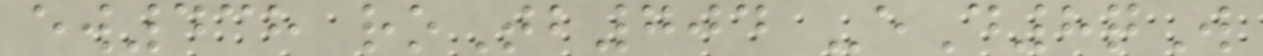ew438 roTb704 -eD8qW
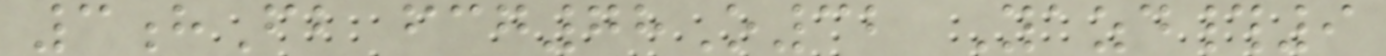3hFb fcg78O32 Yazd#9
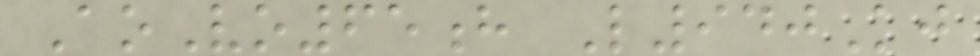AoVo65h L940Kj
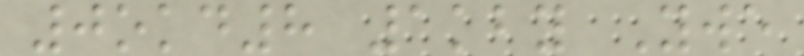0okd8 1kby Ywe
